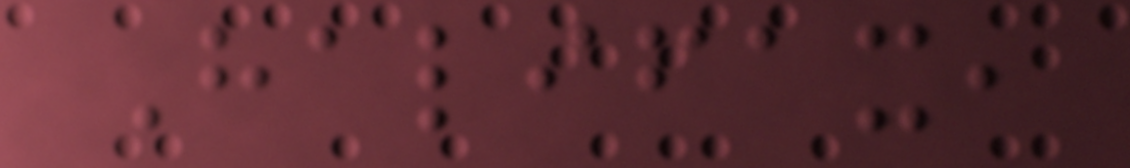Halifax,
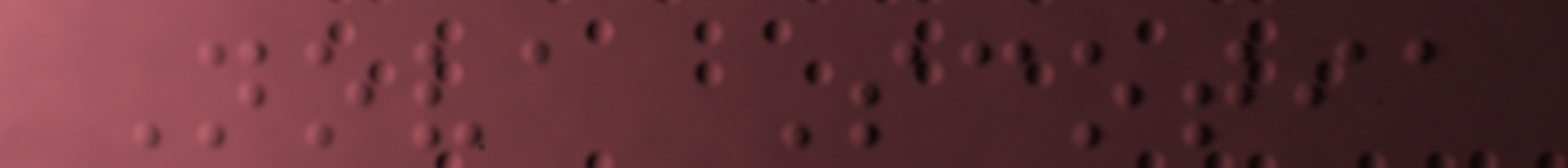Nova Scotia
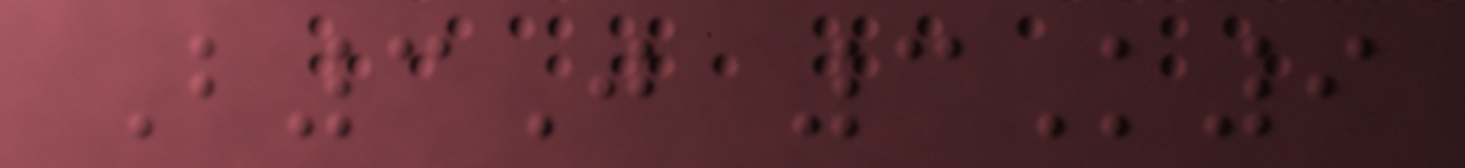B3J 3K9
